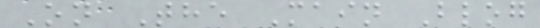On The Main Blog
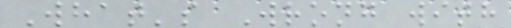What's Wrong with
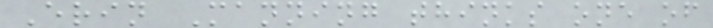Erin Manning thinks one of
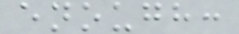enough:
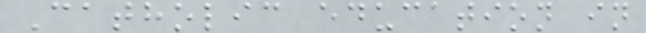Catholic education in
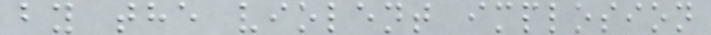by the violent implosion
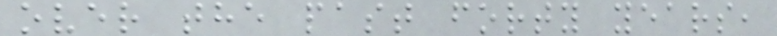over the past forty years,
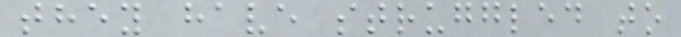they have struggled to
